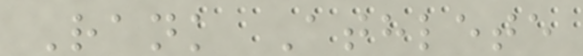Rank Athlete
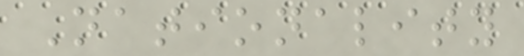Nationality
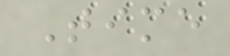Time
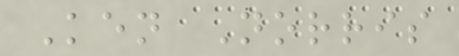Ken Norris
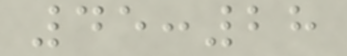45:28
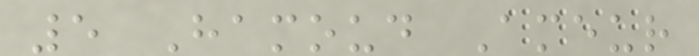5 Hamoud Ameur
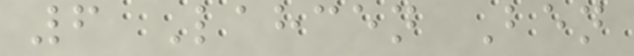6 Lahcen Ben
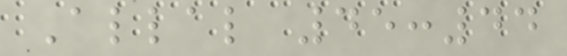Allal 45:44
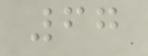67
